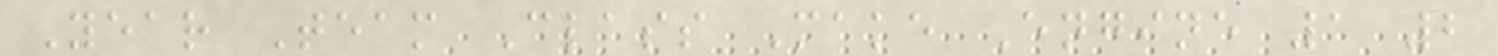Year Team Class Make Engine 1 2
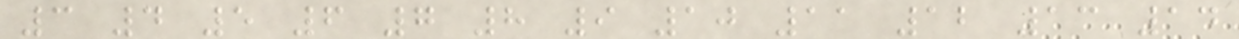3 4 5 6 7 8 9 10 11 12 13 14
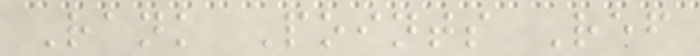Rank Points Ref
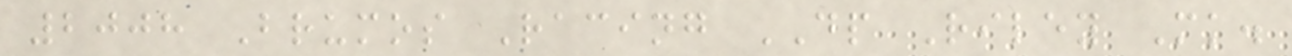2008 Brumos Racing DP Riley Mk.
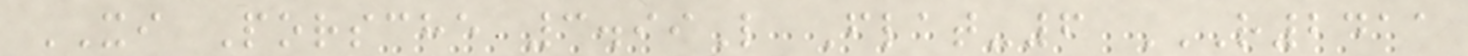XI Porsche 3.99L Flat-6 R2411
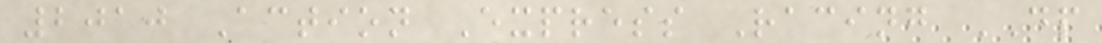2010 Action Express Racing DP
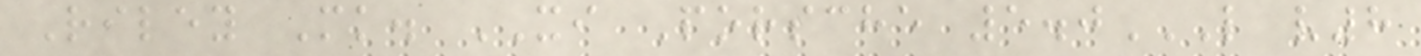Riley Mk. XI Porsche 5.0L V8
